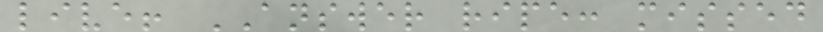live! ANSWER ripe: missed
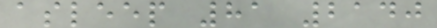asleep 81 2140
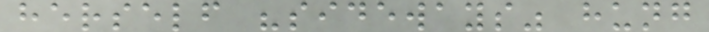herself "sideways" hung
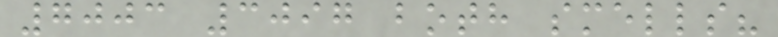7003 3097 both smells?
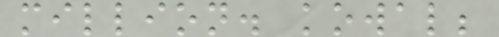million. kowal;
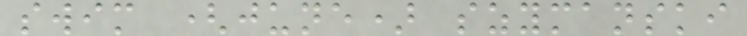swim (june) szymanski
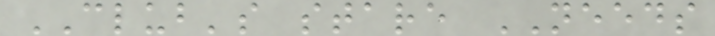CLUB's stare NEEDS
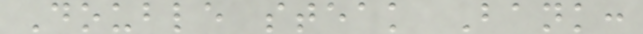Double steak Bank:
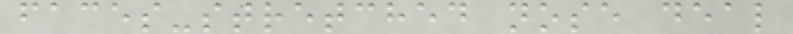faces-stretched nose deal
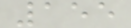155
